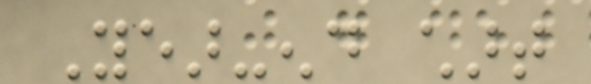Year-end chart
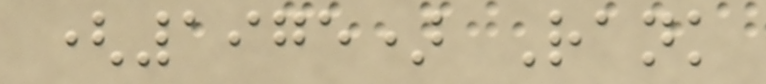(1975) Rank
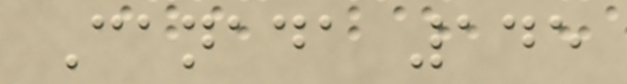Canada 145
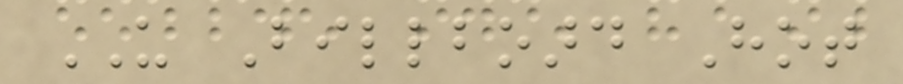US Billboard Hot
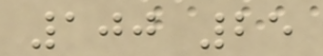100 25
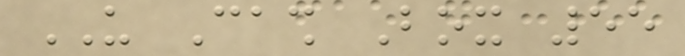US Cash Box 55
